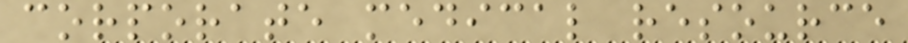corporate medical resource
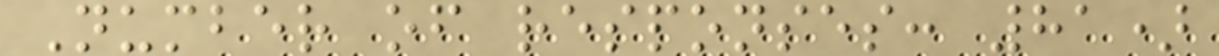Number of responses: 81)
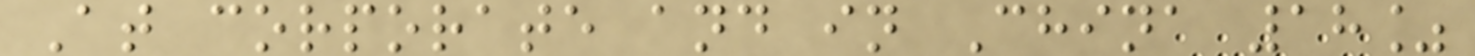At corporate and in China 18%
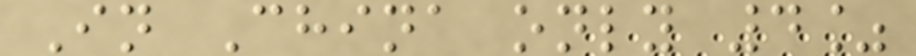In China only 4%
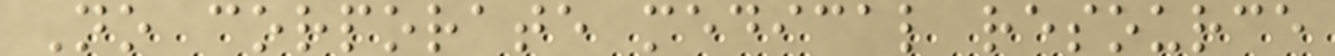No corporate medical resource
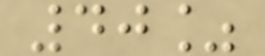40%
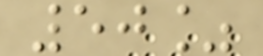50%
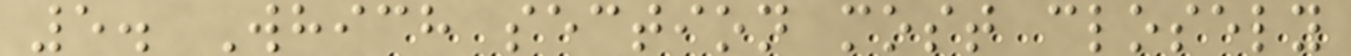5. Which section most closely
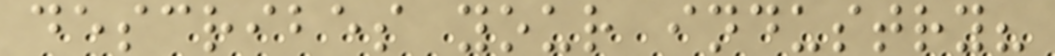describes your industry?
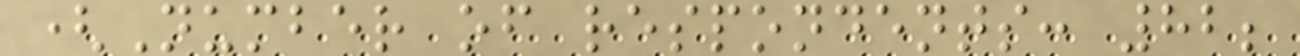(Number of respondents: 82;
